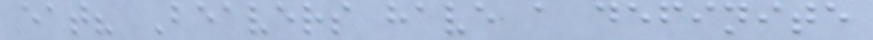eat? Beavers have a definite
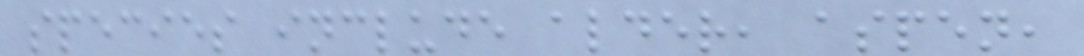species include alder, aspen,
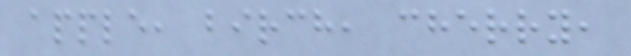apple, birch, cherry,
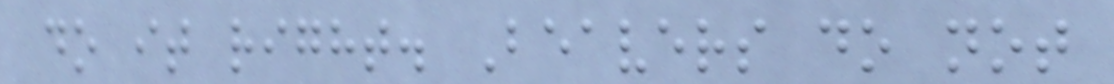do it right. Beavers do not
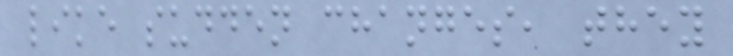like sudden changes, they
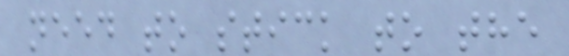need to stick to the
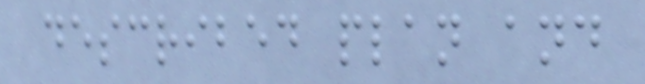described plan and
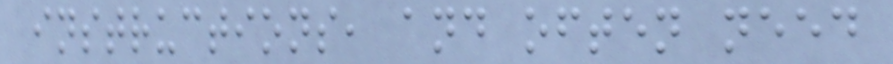instructions, and often need
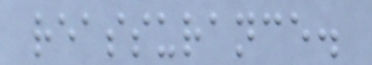reassurance.
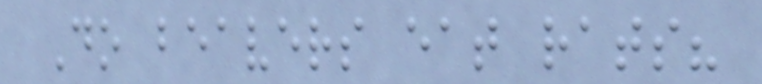Do beavers eat rats?
